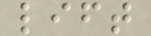lift
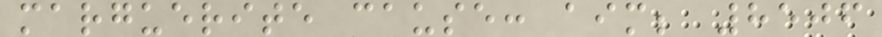marguerite cause: aim; 8506
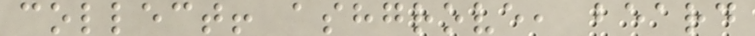collect! ashgrove, beard
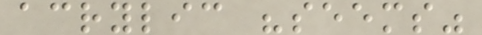acrylic "seems"
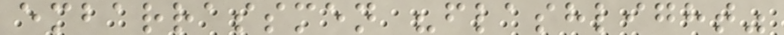embarrassmen "flashlight"
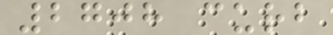2708 curb
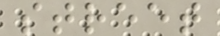street
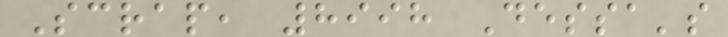Scrap, 8998 Dessa's
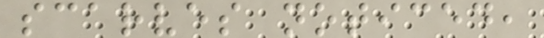scarves noticed,
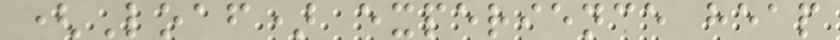(Loaf) experience heap
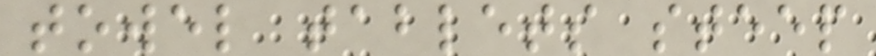towel tablets steep
